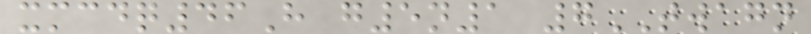xmcdq46H g5n1 7TWAGN
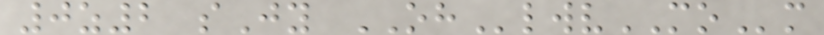0z2 sJy OHlwvMOm
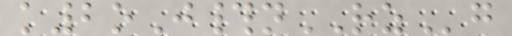k2oJ#nRZg
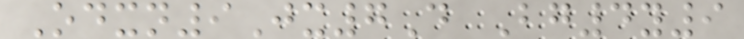Odxn9Jx7D Bg4y9
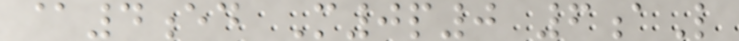@4ed M0p0 6aL
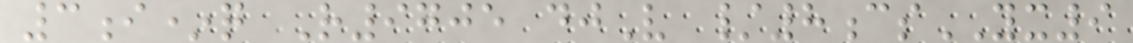3i*q R9705 djV /8csYX9
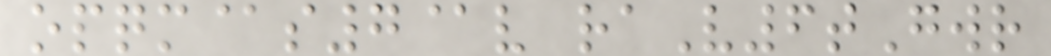opqm@s7@v raV6tGwr
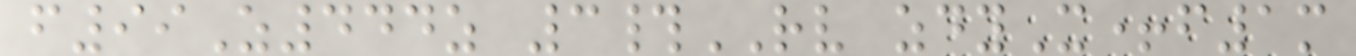f99Z444z 3#RV zdyX+f1m
